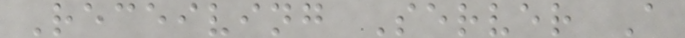Receiving Server A
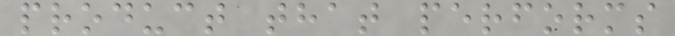product that performs
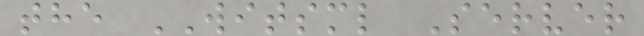the WITSML Server
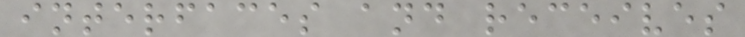interfaces and receives
